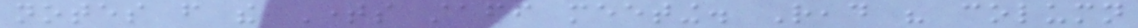notes from the Times staff meeting. Read his column
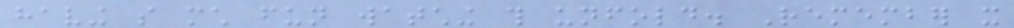having so much fun watching this unfold. Remember it
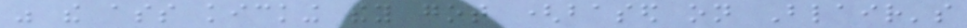was the ass kicking they got (based on Blair's
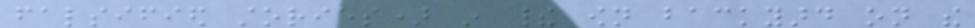falsified stories) in their own backyard on the
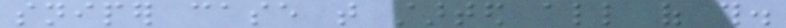sniper case that started all of this.
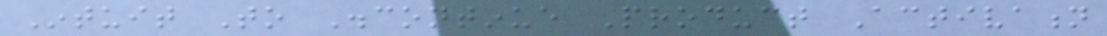Intuit To Discontinue Product Activation
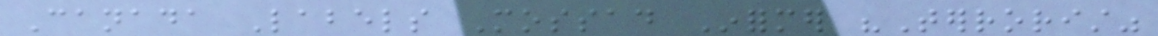Canada Labels Mossad Informer "Terrorist"
